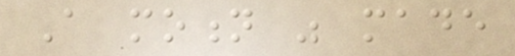A motion was made
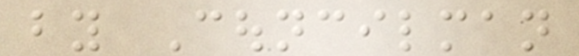by Councilman
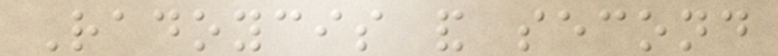Radoycis and second
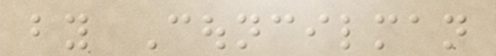by Councilman
